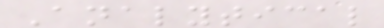Analytical
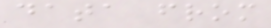data from
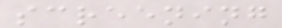screening
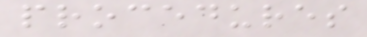procedures
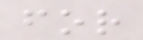for
